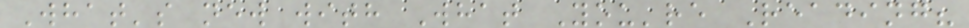What's new with What You're Reading?
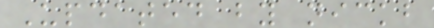Updated by nickb
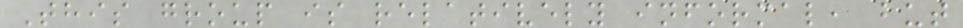This group is relatively informal, but
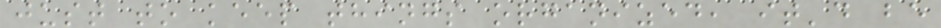just to keep things organized, it'd be
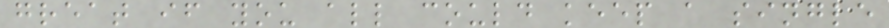great if you all could keep a single
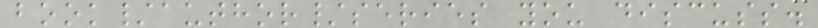book/author/series you discuss.
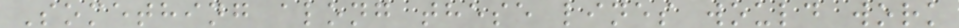Something along these lines would work
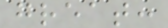great:
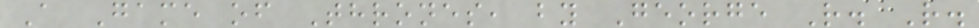A Game of Thrones, by George R. R.
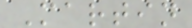Martin
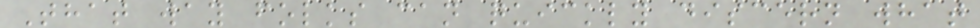That way folks can quickly discern what
